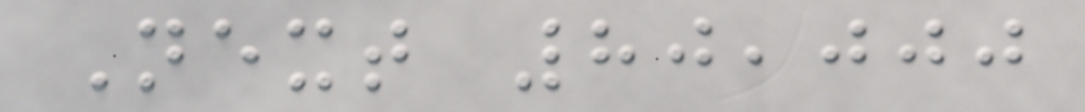Next 80,000
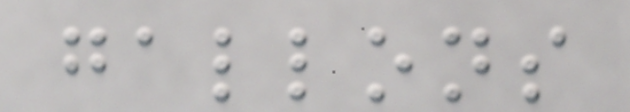gallons
